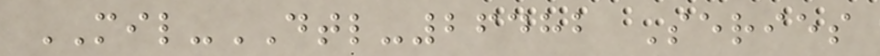MIL-DTL-26482 Series
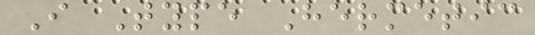I Type Hermetic
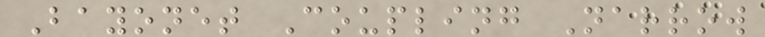Bayonet Coupling Narrow
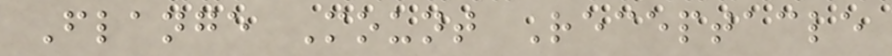Flange Mount Receptacle
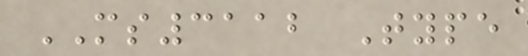MS3112 Type
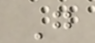G
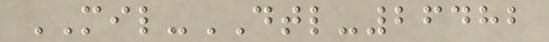MIL-DTL-26482
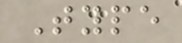Type
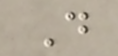D
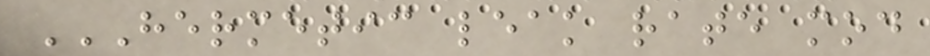HERMETIC LEAK RATE MOD
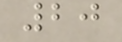20
